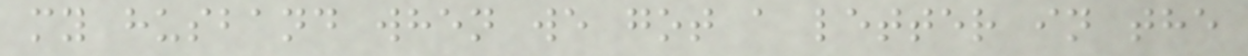my husband when we got a letter in the
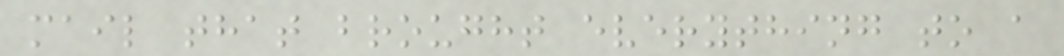mail that brought everything to a
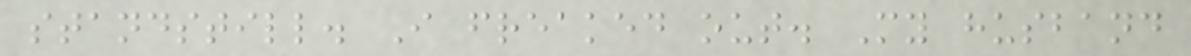standstill. I freaked out. My husband
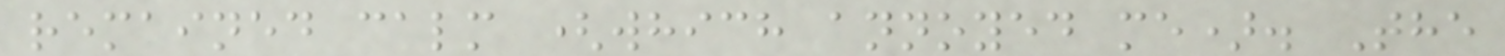remained calm (which annoyed me). The
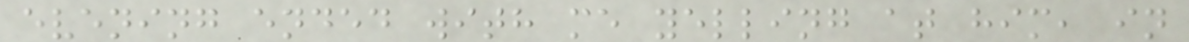evening ended with me yelling at him, in
